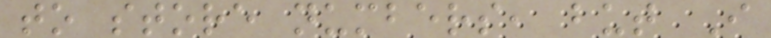to store numbers, but I
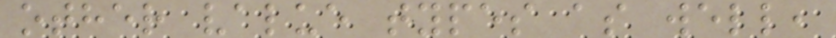other value types as well,
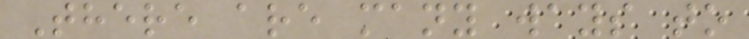There are many ways to
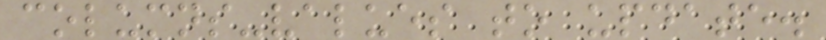columns-values to update.
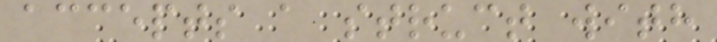accepts a struct with
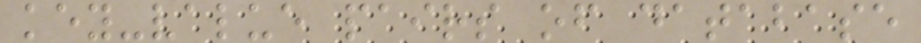key-value pairs of database
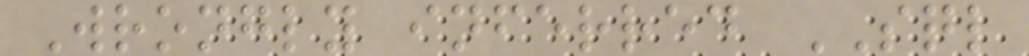Wrongly inferred SQL
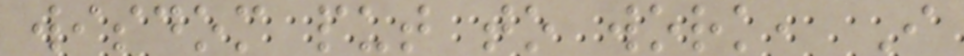wisdom put to work, I
